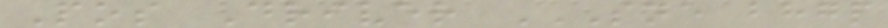Pos Driver SNE BHGP
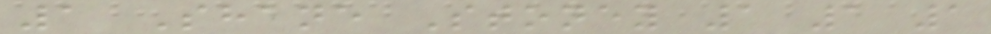1 Shane Stoney 1 1 1
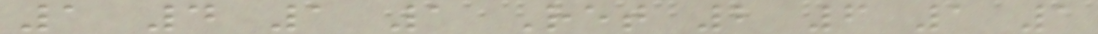1 4 1 1 Ret 2 6 1 1
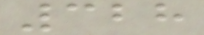328
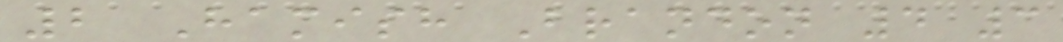2 Hamish Brandon 4 3
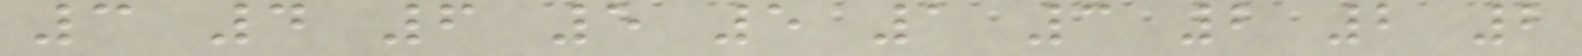3 4 6 5 5 1 3 2 2 2
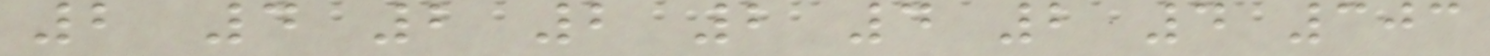2 4 2 2 2 4 2 4 303
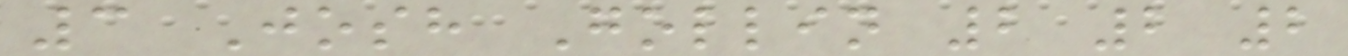3 Josh Gollin 2 2 2
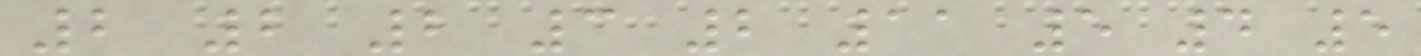2 2 2 3 2 11 5 4 5
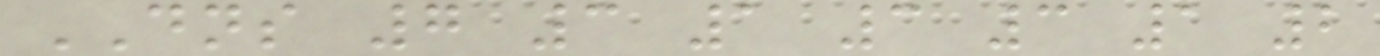DNS 7 3 1 3 3 1 2
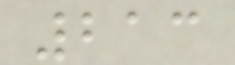213
